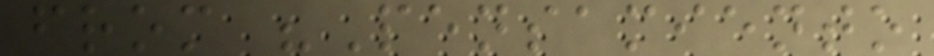from "Pensamiento
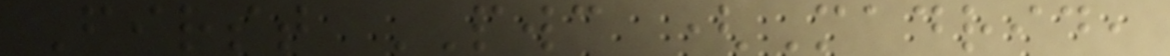First PWC (Madrid,
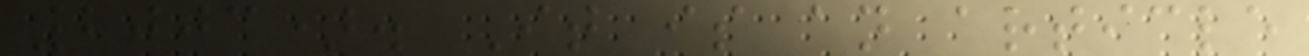2003). It is an article
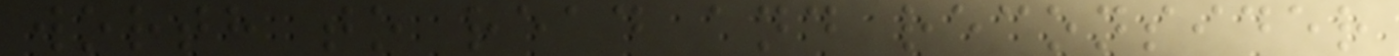worth to read and reconsider
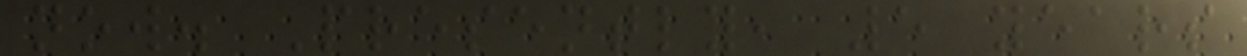now. Presently, 5 years
